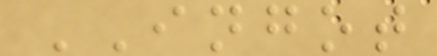INGOT
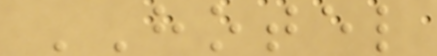HOTEL
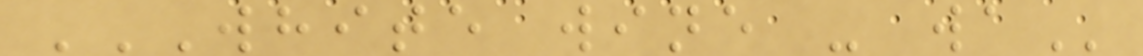WHITE WINE - WA
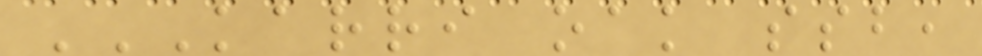KARRI OAK SSB,
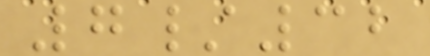7/32
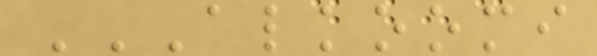ALKOOMI
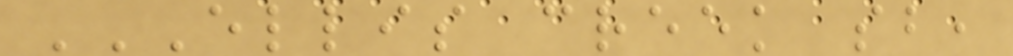ELLIS CREEK SB,
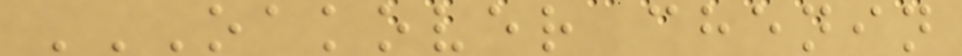OAKOVER CHENIN
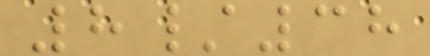8/38
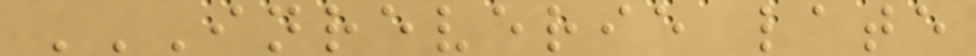INREVERIE LATE
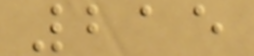215
